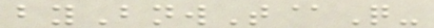byBnwT@Q-
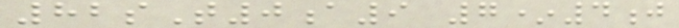82sT0a9 7*4j
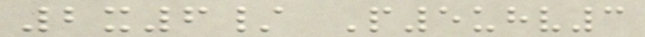2x6/ P5uhv3
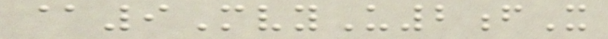@9MvyU2fX
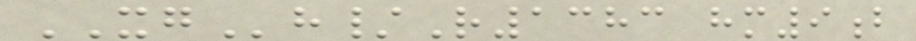XGh/R1383 hm9b
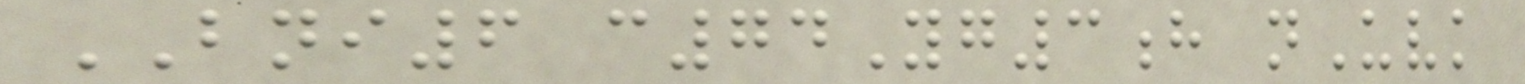BNI6 c74Yg3h nUvk
